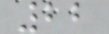22
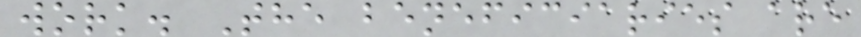work. The beneficiaries are
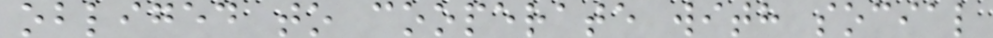obliged to cooperate with social
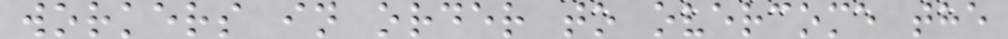workers in order to overcome the
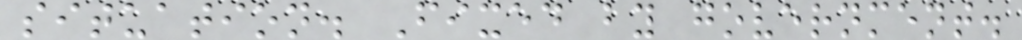situation. Fixed by government.
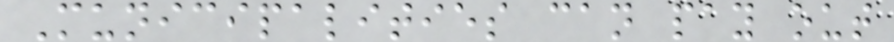Municipalities can pay out
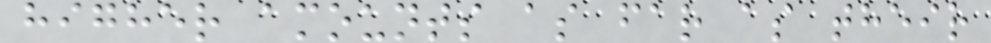higher amounts as far as their
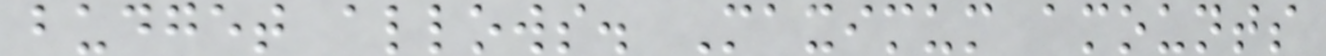budget allows. Maximum amounts
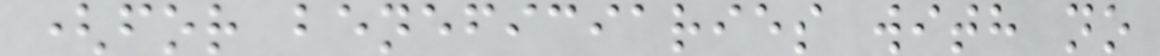(for beneficiaries with no
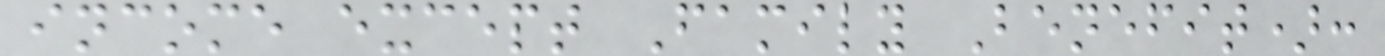income except Family Benefit):
